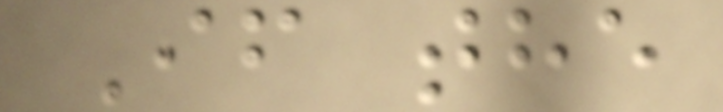If the
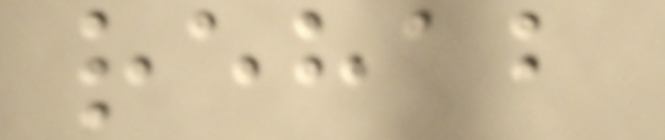rehab
